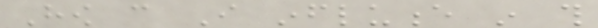How can I influence in this
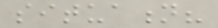situation?
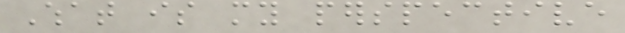What is my perspective
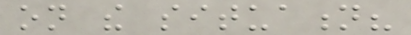on the situation?
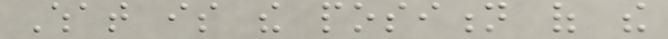What is the position of the
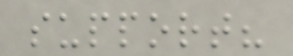support?
